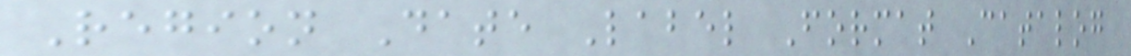Region Date Label Format Catalog
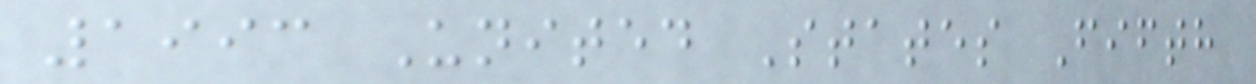1993 United States Fifth
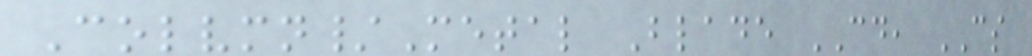Colvmn/Metal Blade CD, CS
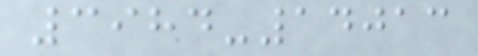3984-14013
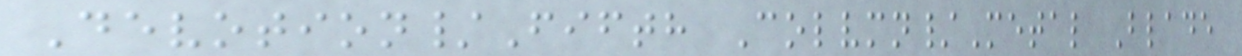Devotion/Fifth Colvmn/Metal Blade
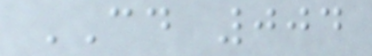CD 004
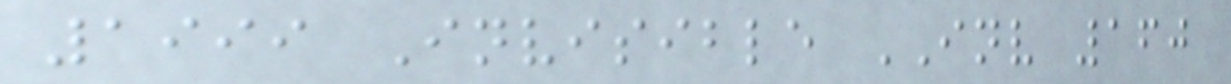1999 Invisible INV 160
